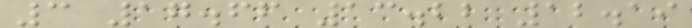3 17.66 13.22 12.19
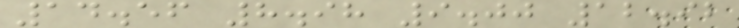14.56 8.98 9.00 12.92
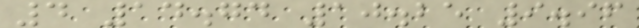4 14.74 10.25 9.96
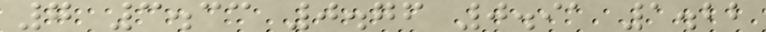7 3.33 0.76 0.91 1.22
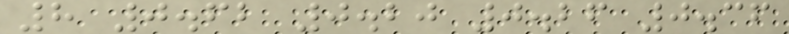8 0.62 0.20 0.26 0.36
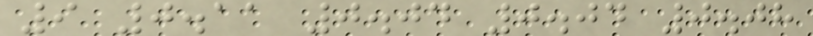9 0.11 0.04 0.04 0.08
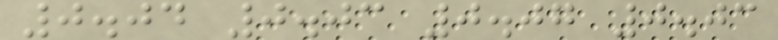0.04 0.03 0.07 0.03
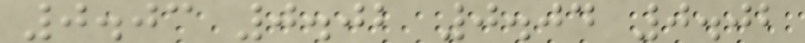0.03 0.02 0.04 0.02
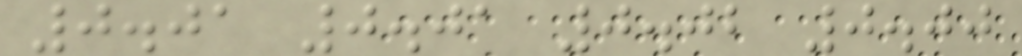0.01 0.01 0.02 0.00
